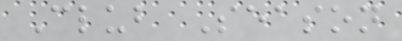Club Season
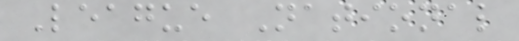League National
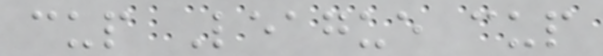cup League cup
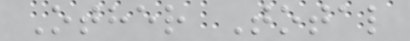Other Total
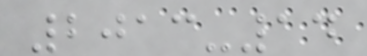2013-14
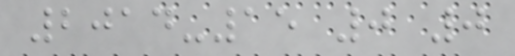2014-15 0 0
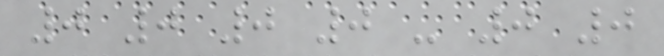0 0 0 0 - 0 0
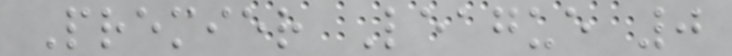Premier League 0
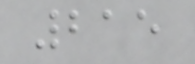215
